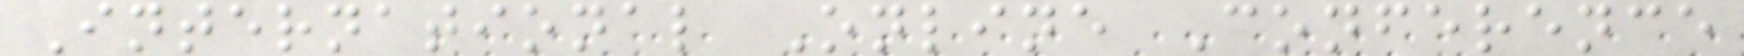International Online Conference
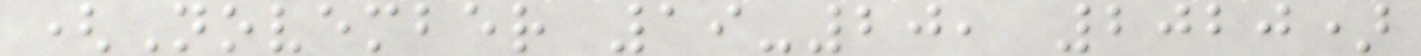(November 19-20, 2020)
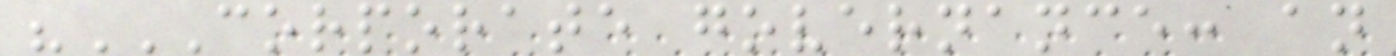"CORPORATE GOVERNANCE: AN
